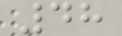48
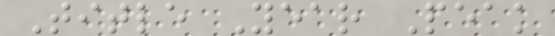Title Year Peak
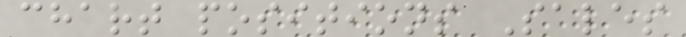chart positions Sales
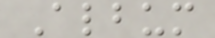Album
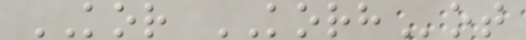KOR KORHot
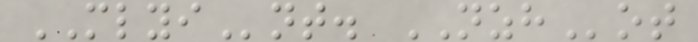MLYInt. NZHot
